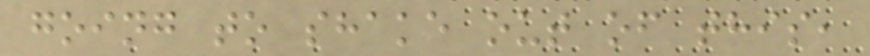going to shake out of this,
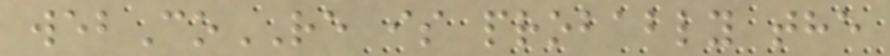webCoRE is probably the
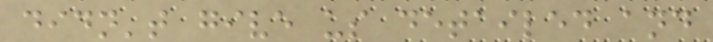didn't give us detailed and
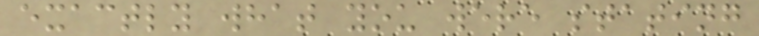exactly what you were stating
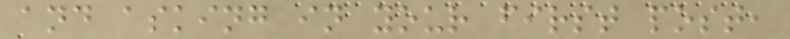and asking in your first post,
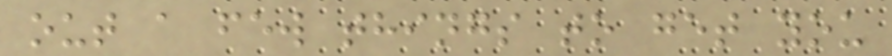out a few things to get you
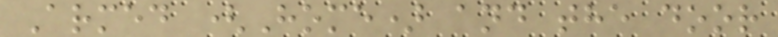Armed (Home) and the door
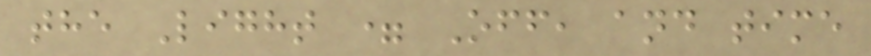the Light = Off, and time
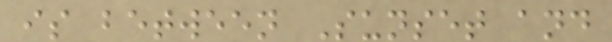is between Sunset and
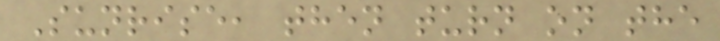Sunrise, then turn on the
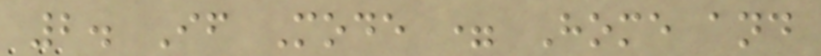2. If Mode = Home and
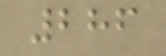286
